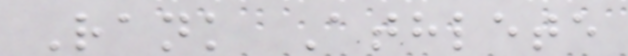Rank Athlete
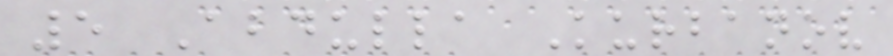5 Abdulla Kurbanov
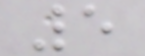5
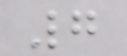7
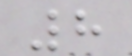8
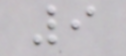9
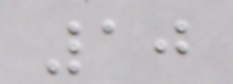10
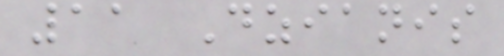11 Dzianis
